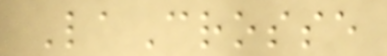LaCrosse
